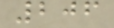206
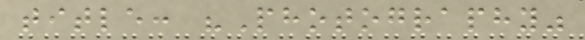title: "Photography"
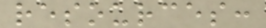resources:
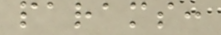params:
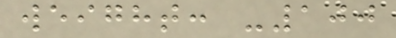weight: -100
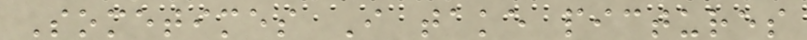Sometimes I take pictures
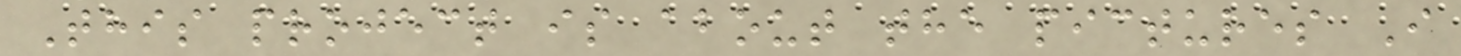This project is about the pictures I
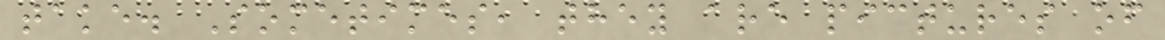take. Sometimes, they are pictures of
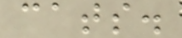cats.
